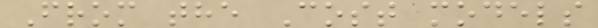From the Cost models
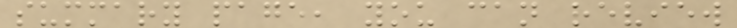summary page, you can review
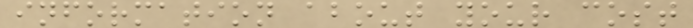information about your cost
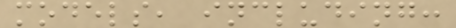models, including:
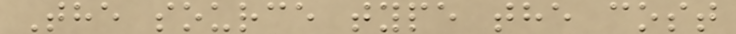The source type the cost
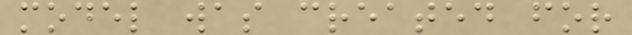model was created for
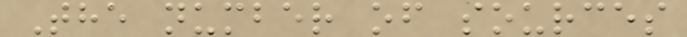The number of sources
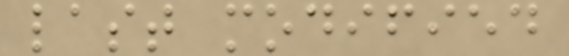last modified
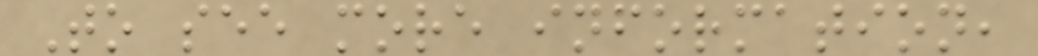To see more information,
